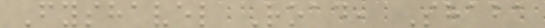Fyshavel Road, Shaba
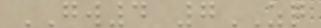GW4 7ZQ
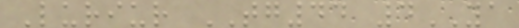Luriur TG44 4YA
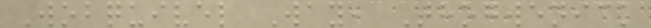Wobquivel Way, Thogwenick
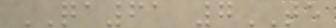QA61 7TE
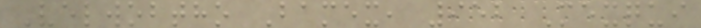Velwobtho Bamex, 952 Mexqui
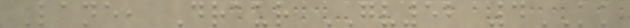Lane, Draur GV52 4KK
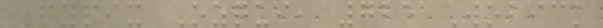Fypix Ozqui, 725 Wobick
